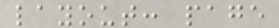layout: page
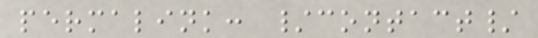permalink: /contact/
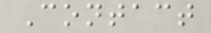Contact
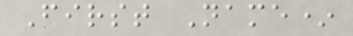First Name*
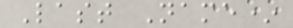Last Name*
